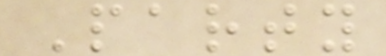Party
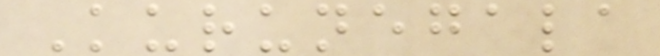Kurunegala
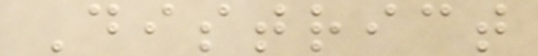District
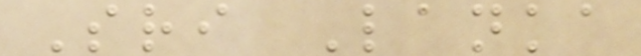Sri Lanka
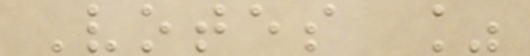Votes %
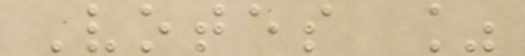Votes %
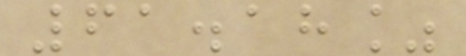61.18%
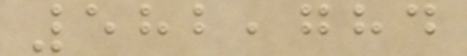582,784
